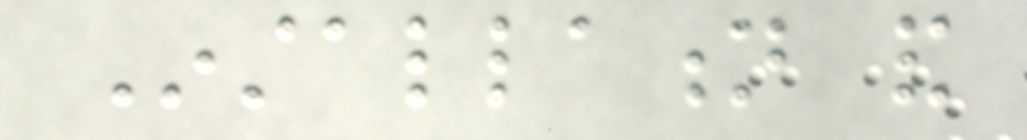Installation and
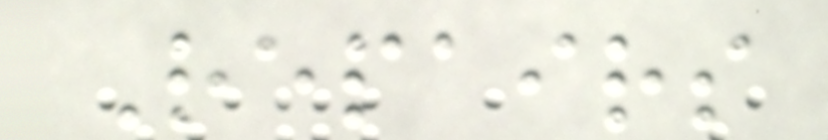Repairs
